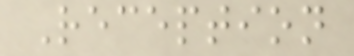Reception
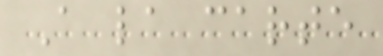A la carte
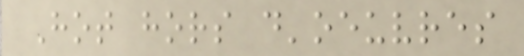Hot hors d'oeuvres
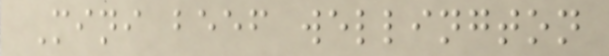Mini beef wellington
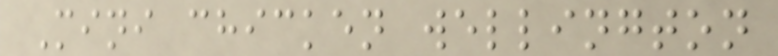Mini chicken wellington
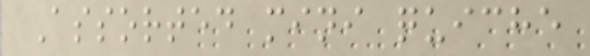Assorted mini quiche
